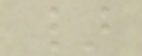}
